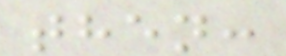then:
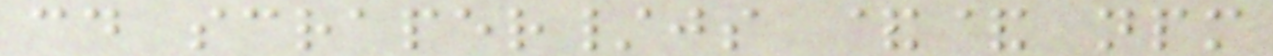cd scraper/js && npm
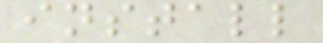install
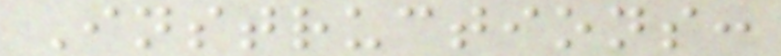Instructions:
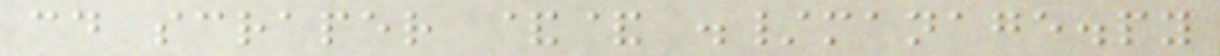cd scraper && ./manage.py
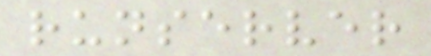runserver
